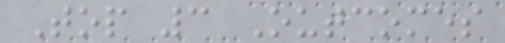Top 3 Outcomes
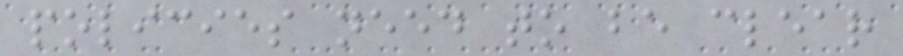policies need to be clear
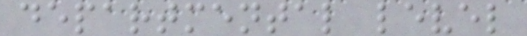departmental level
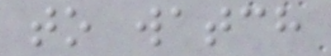to watch
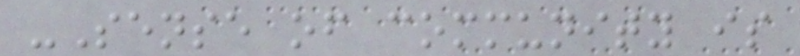-Sense of community is
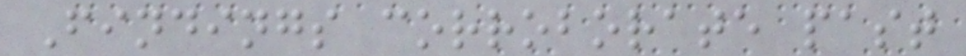Findings corroborate past
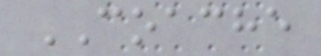COACHE
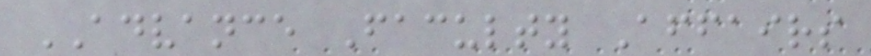ADVANCE Faculty Affairs
